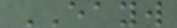EAYW
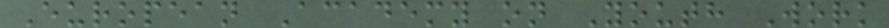European Academy on Youth Work
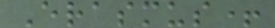Erasmus+
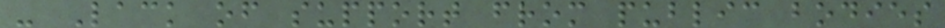- Lack of support from public bodies
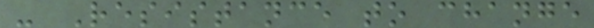- Resistance to change
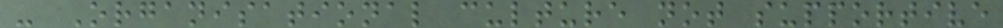- Organisational culture not supportive
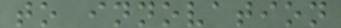to innovation
